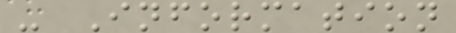- Information
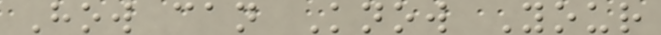How can Know Your
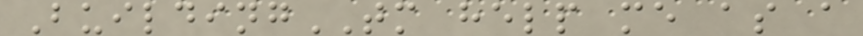BuildingTM help me as a
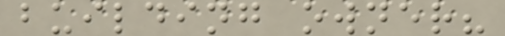building owner?
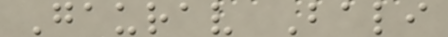Gaurav Bali
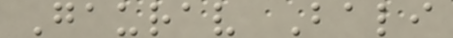Gaurav Bali
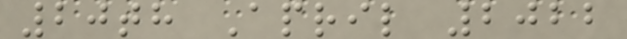20th April 2022
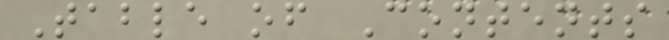Table of Contents
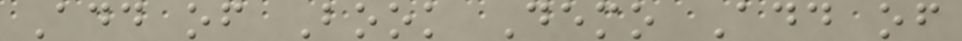Add of Book Demo Add of
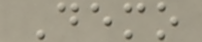Demo
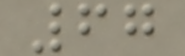67
